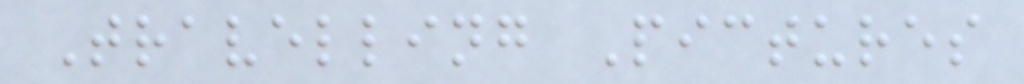Travelling Pictures
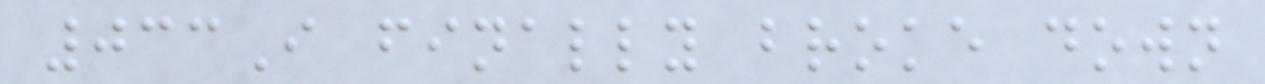033I finally broke down
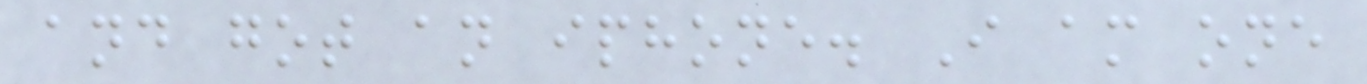and got an iphone. I am one
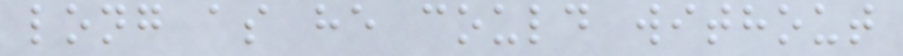long as he could without
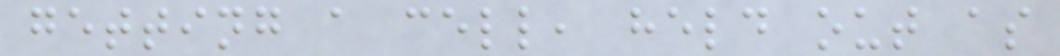getting a cell, held out as
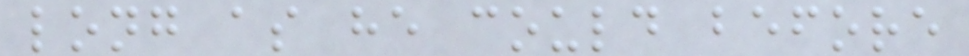long as he could before
